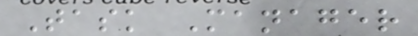Task Manager
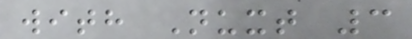with Nuxt 3
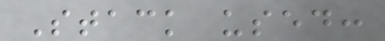Stack used:
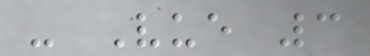- Vue 3
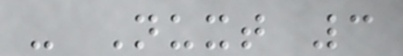- Nuxt 3
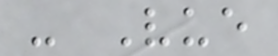- Vue
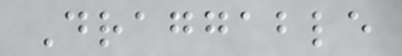Draggable
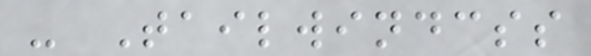- Tailwindcss
